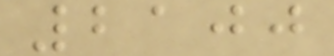2100
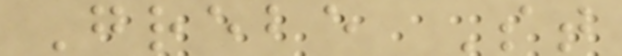Grebe St
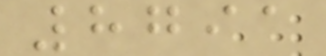8791
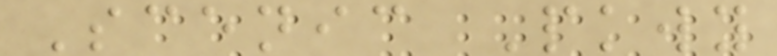Scenic Pkwy
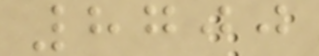8700
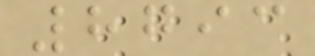8793
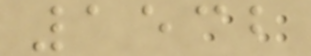1532
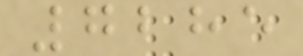7285
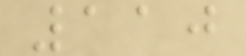110
